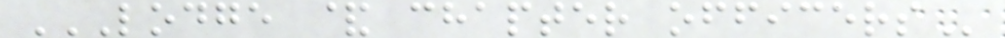LODGE & CHAPTER OFFICERS
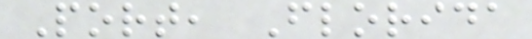Port, Florida
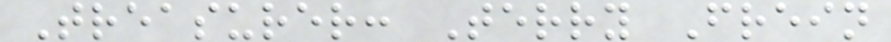Treasurer: Terry Frein
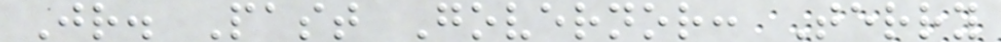Jr. Past Governor: Terry
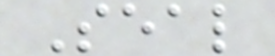Seal
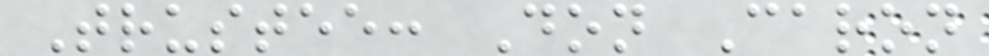Trustee: Don Caron
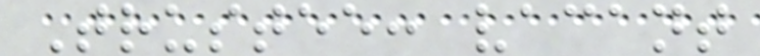Trustee: vacant
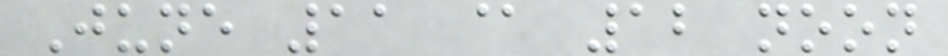June 11 @ 12 noon
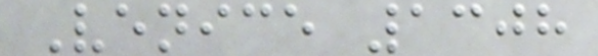Venice 1308
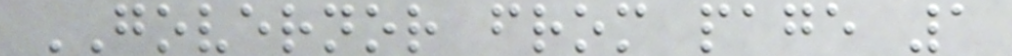GOVERNOR from page 1
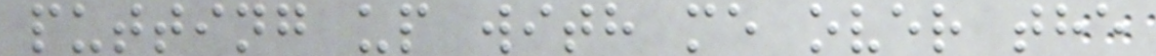putting up with me over the
